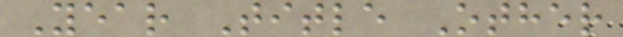Year Title Other
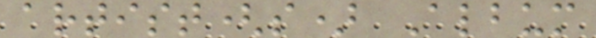artist(s) Album
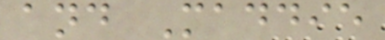and Maddie
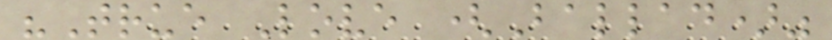"True Love (Ballad)"
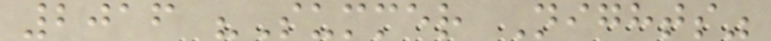2016 "Summer Nights"
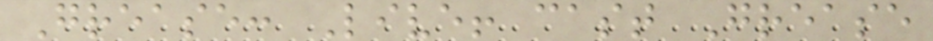Grease: Live! cast Grease
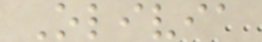Olivia
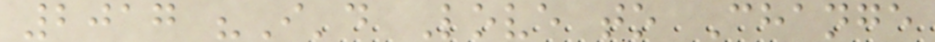2017 "I'd Love to Change
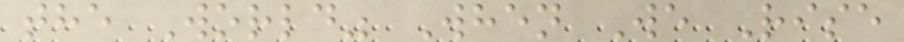the World" When We Rise
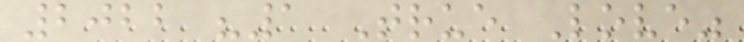2022 "1 True Love"
